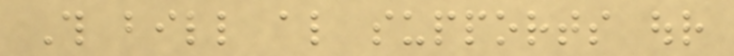This bill also supports our
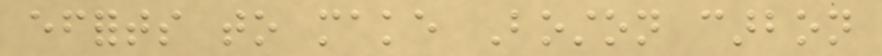efforts to make Boston carbon
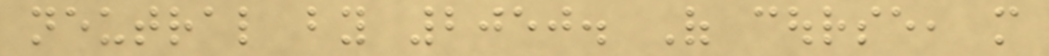neutral by 2050. Of course, more
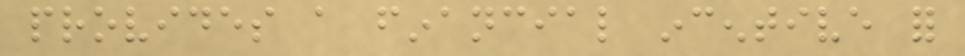provides a financial incentive for
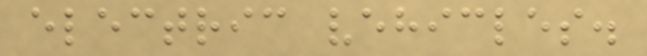electric vehicles.
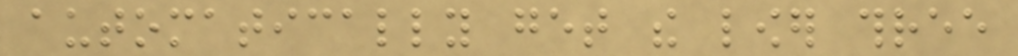automatically get the lower three
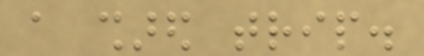a shared trip.
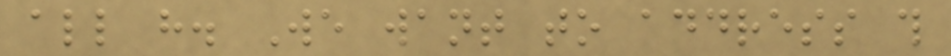all have. We want to address this
